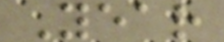Year
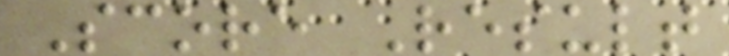Score Result
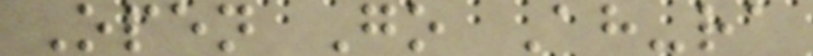Open Go Ah-ra
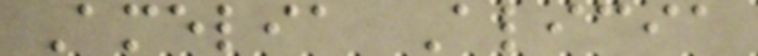Amelia Alicia
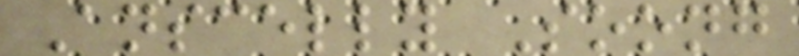Anscelly Soong
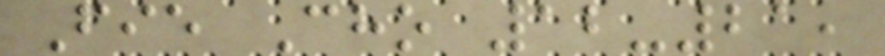Fie Cho 12-21,
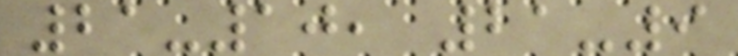21-10, 21-9
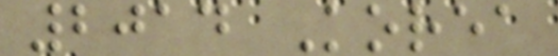2014 Korea
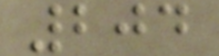204
